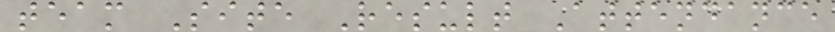team Site Result Attendance
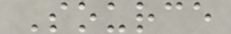Source
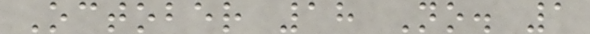October 18 No. 1
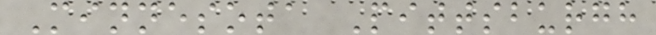Minnesota Pittsburgh
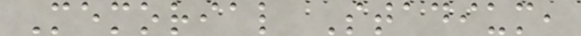Memorial Stadium,
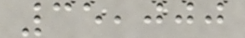35,000
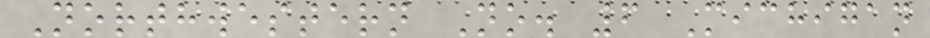Northwestern No. 6 Michigan
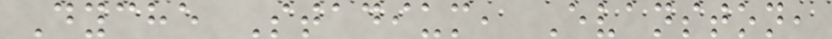Dyche Stadium, Evanston,
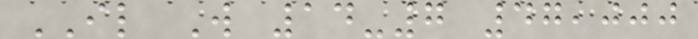IL W 14-7 47,000
